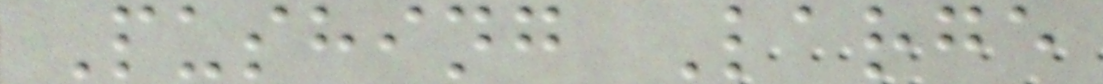Pushing Large
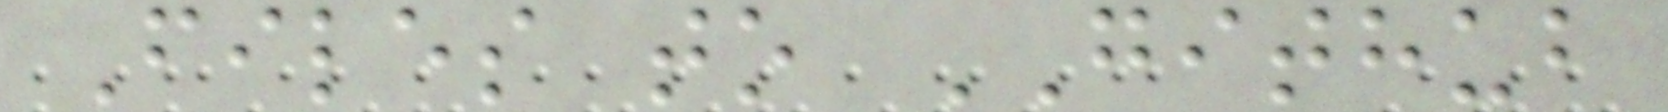Files to GITHUB
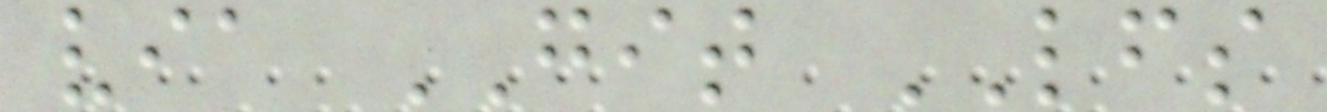via GIT LFS
